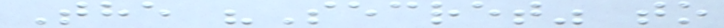The "Secret" to
